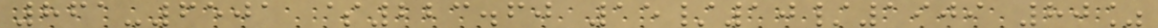861-6501 $223.60 15/10/1909 80%
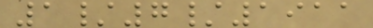1/7/1911
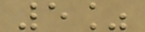5%
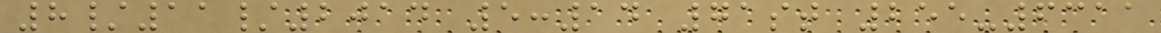8/11/2014 5:14 71st 255-6311
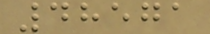48571
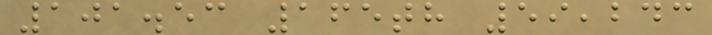101.53 165th 59,243
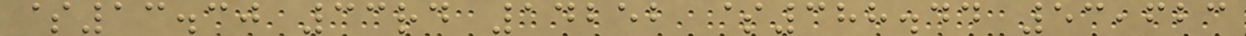$13.30 33rd 14252 $388.44 53,623
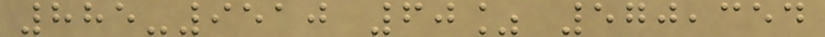885-9510 60% 570,354
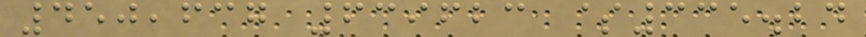450,637 639623 $335.24
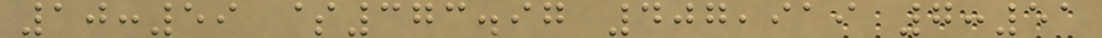10:59 $373.97 407,919 7:51
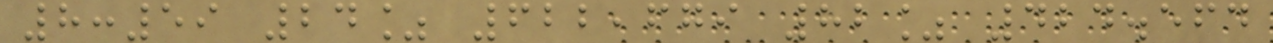8:59 24% 622,679 82% 424.564
